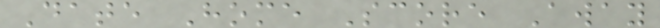Date Home Score Away
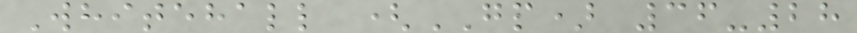Whitehall (GP) 36-28
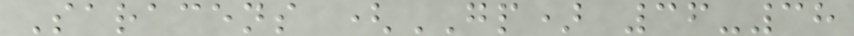Saracens (GP) 36-38
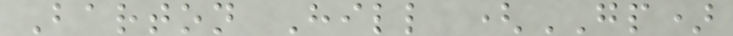Barton Hill (GP)
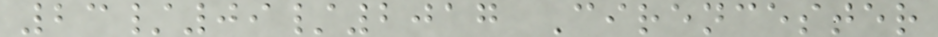23/09/2017 Cirencester
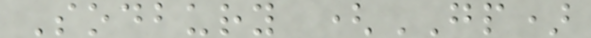Sodbury (GP)
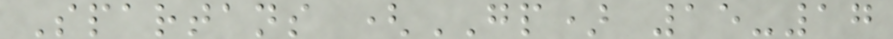Spartans (GP) 15-17
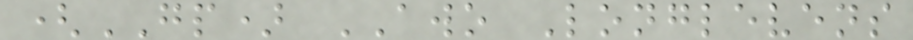(GP) AWO Longlevens
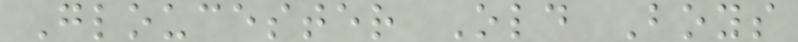Gloucester Old Boys
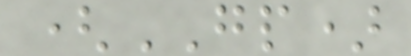(GP)
